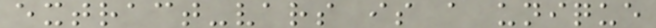extract-vars is a unique
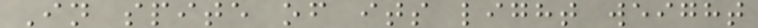In spite of its light weight
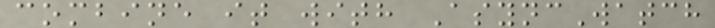combine it with AsyncWatch
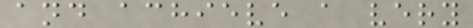and achieve a very
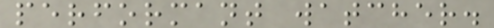performant watcher.
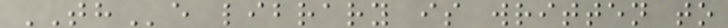THe library is written to
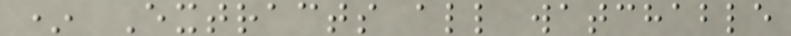* Extracts all watchable
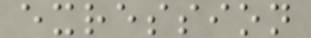exression
